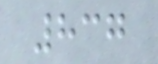837
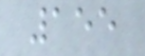155
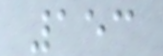153
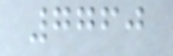7760
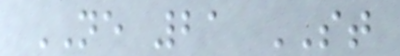NE 21 ST
